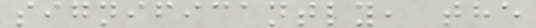significantly, the
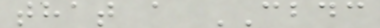that a CBDC
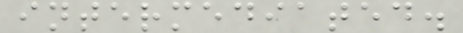intermediated.
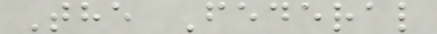The Federal
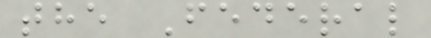the Federal
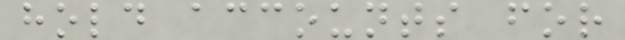hold accounts for
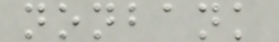nonbank
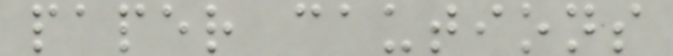paper cautions
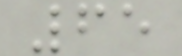65
